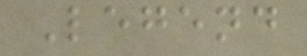Legend
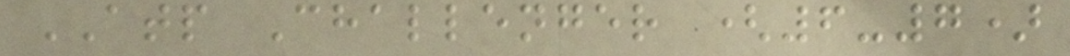ATP Challenger (6-7)
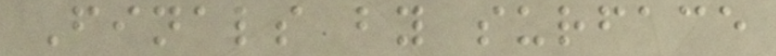Finals by surface
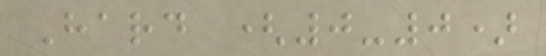Hard (0-0)
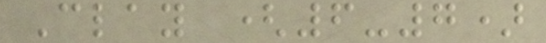Clay (6-7)
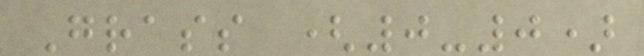Grass (0-0)
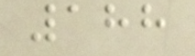188
